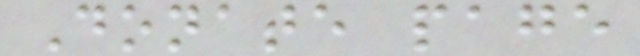Donate page
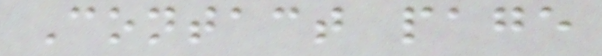Contact page
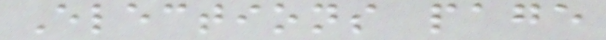Elections page
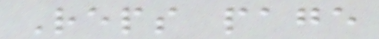Reps page
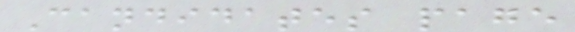Candidates page
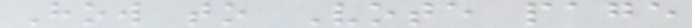How to Vote page
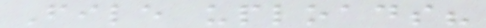File uploads?
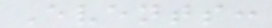Events:
